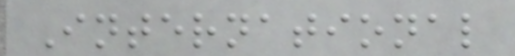International
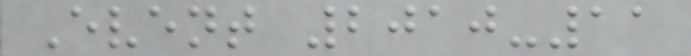Event 2010-11
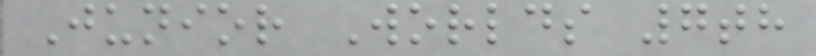Junior Worlds 7th
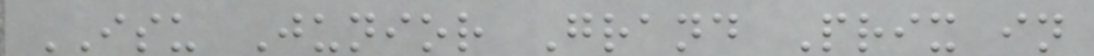ISU Junior Grand Prix in
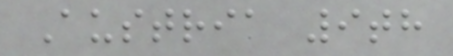Austria 9th
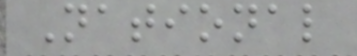National
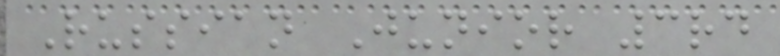Russian Junior 3rd
